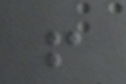!
